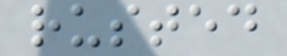rusted
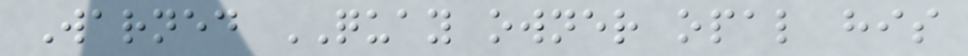Warned QUAY owner opal his
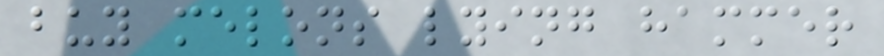buy melons lying hammer
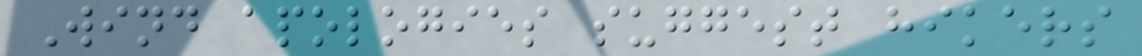Wind apologies suggest hikers
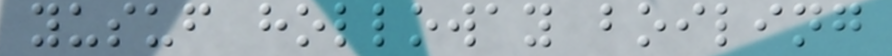yusuf holloway boiling
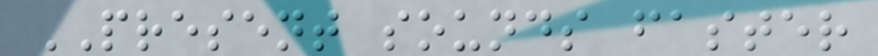PRESENT sounds faster
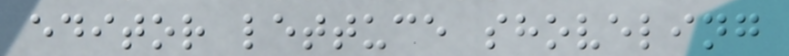editor lettuce shoveling
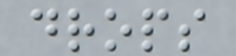drops
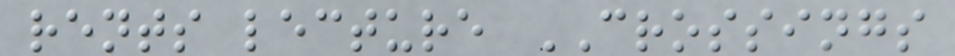rents lecture CROSSINGS
